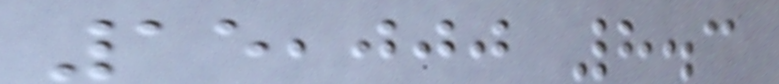15,000 8.3
